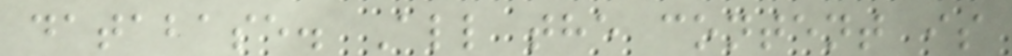database. All the content is
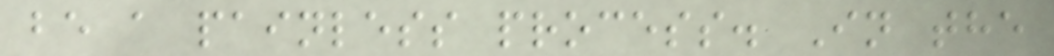be a painless process. In the
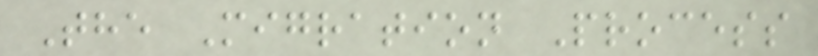The Migration Process
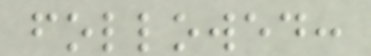followed:
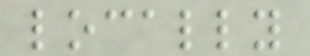locally
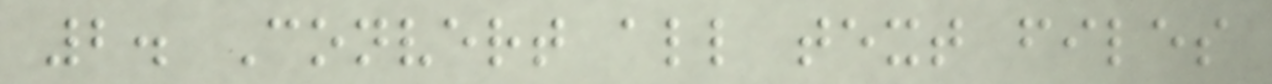2. Convert all text files
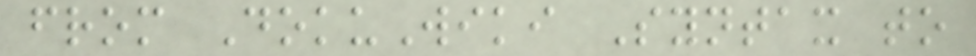from DokuWiki Syntax to
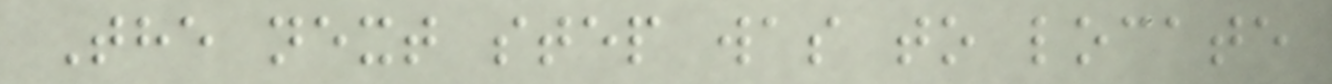The next step was to locate
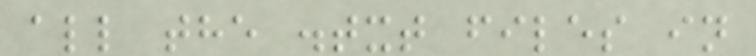all the .txt files in
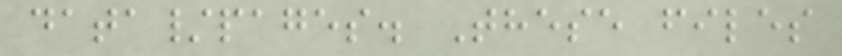data/pages. These files
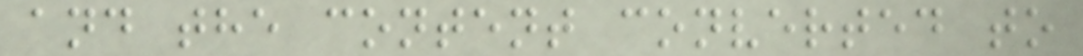and the content converted to
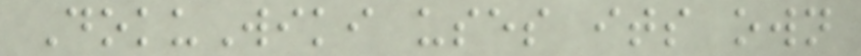DokuWiki uses its own
